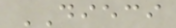DIECI
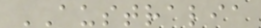AUSTRALIA
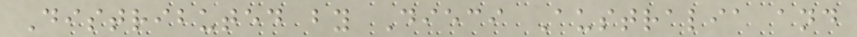Distributed by Dieci Australia and
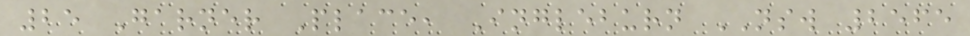25 Garner Place, Ingleburn NSW 2565
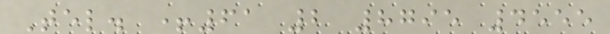Tel. +61 2 8795 4555
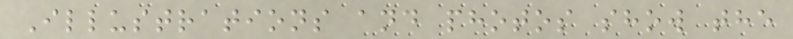Illustrations and photos show the
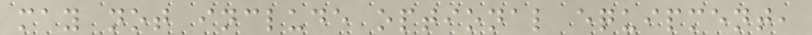may not include optional equipment,
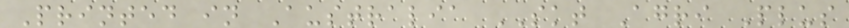Printed in Australia SKT Agri Plus
